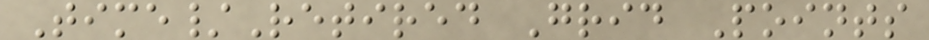Time/Retired Grid Points
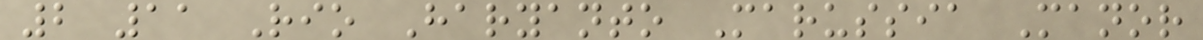2 11 Rio Haryanto Marussia Manor
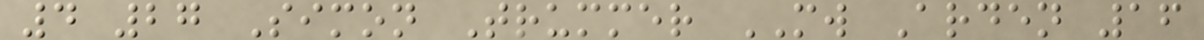4 27 Simon Trummer MW Arden 16
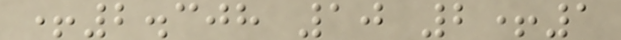+2.308 10 2+1
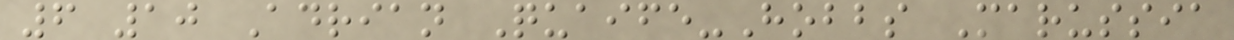6 10 Adrian Quaife-Hobbs Marussia
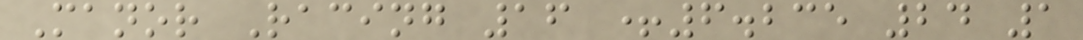Manor Racing 16 +6.235 24 1
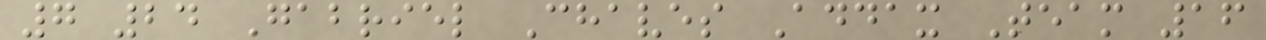7 24 Gabriel Chaves Addax Team 16
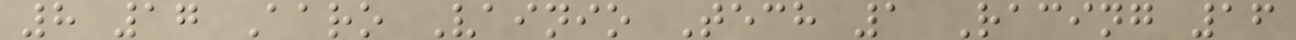8 17 Aaro Vainio Tech 1 Racing 16
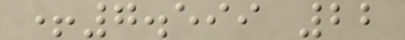+7.599 22
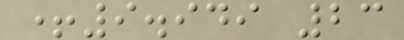+9.949 23
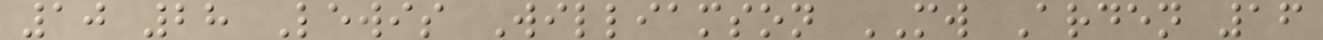10 28 Lewis Williamson MW Arden 16
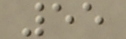55
